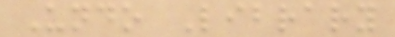Undo Library
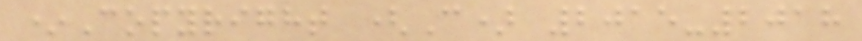*Copyright (C) 2015-2018
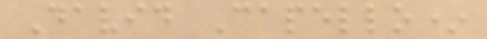David Capello*
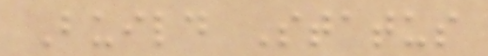Build Status
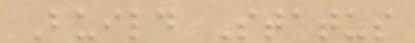Build Status
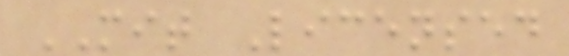MIT Licensed
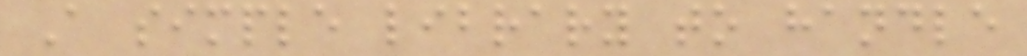A simple library to handle
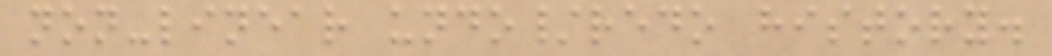non-linear undo/redo history.
